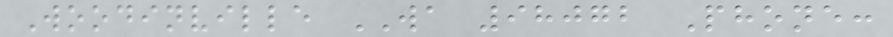Woodinville WA 98072 Phone:
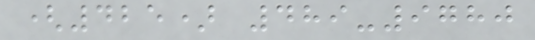(425) 489-9780
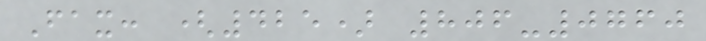Fax: (425) 806-0760
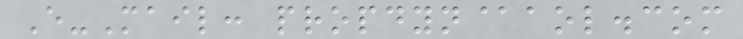E-Mail: propdyn@aol.com
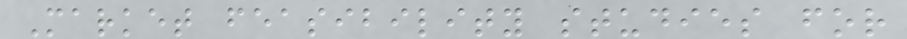Market feasibility studies for
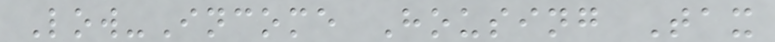Low-Income Housing Tax
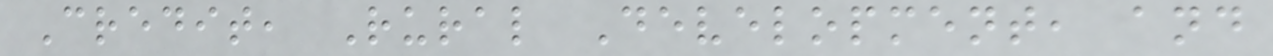Credit, Rural Development, and
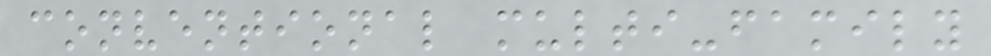conventional multi-family
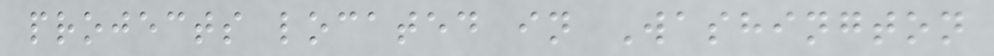projects located in Washington
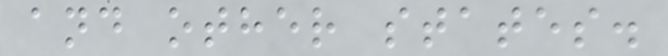and other states.
